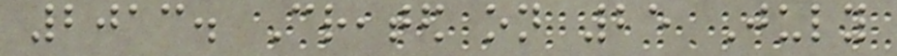2013. Created on 25 July
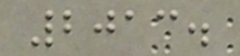2013.
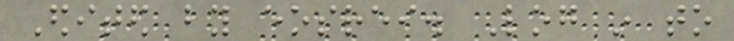Edited by eosrei. Log in to
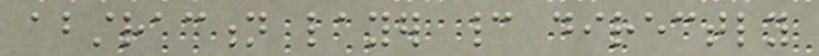abstraction layer cannot directly
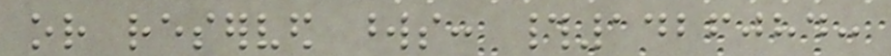or reserved words: #1426084:
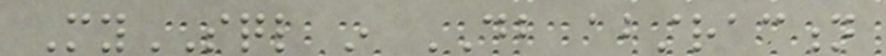MySQL in DB abstraction
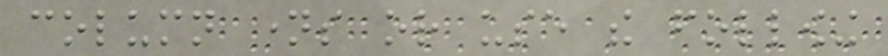column names or use the following
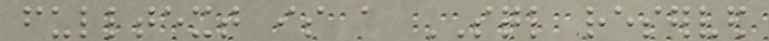fulltext is a SQL reserved
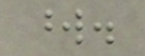word.
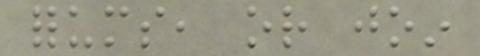forums, or join
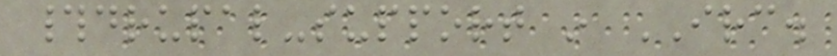#drupal-support in IRC.
